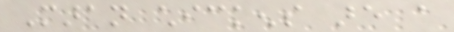Maran chickens are a
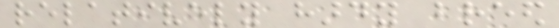relatively hardy breed
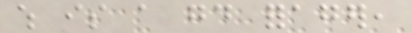which is a good forager,
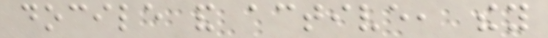docile and active, they
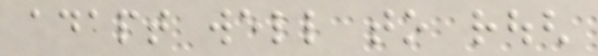adapt well to rough
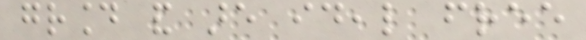ground and are ideal free
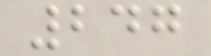247
